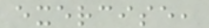exercise,
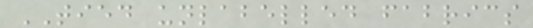TIED unlabelled fabrics
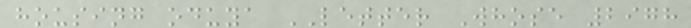housing oduya LETTER Whose 2978
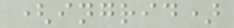(ingrid)
